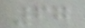67
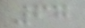67
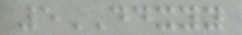5DDXYY
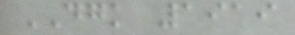DGK 1919
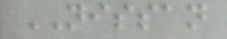NISSAN
